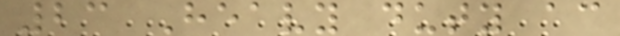23 Heavy duty ac
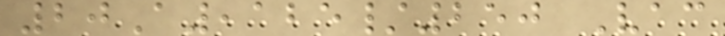20A,125/250 Vac
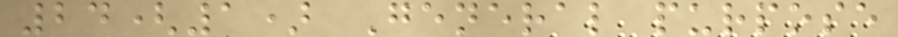24(1) General purpose
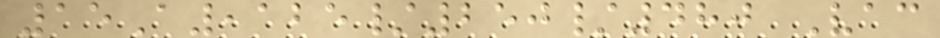15A,125/250/480 Vac
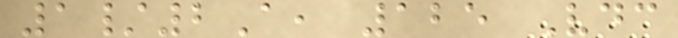1/2A, 125 Vdc
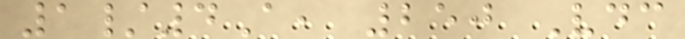1/4A, 250 Vdc
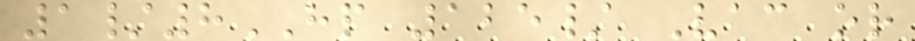1/8HP 125/ Vac or
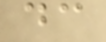dc
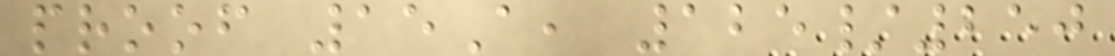proof 15A, 125/250
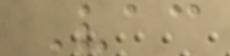Vac
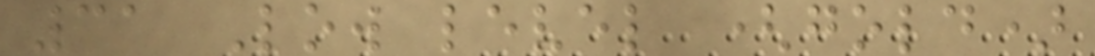31 Low level (gold)
